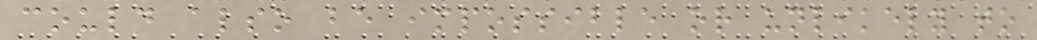could also be impossible or unlikely to
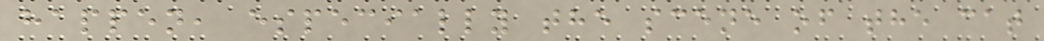happen, especially the scene of the cat
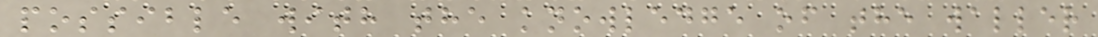possible with the knowledge of the waller
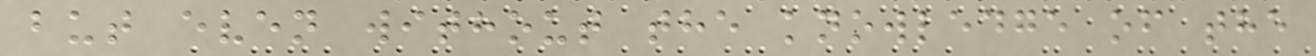but even without the knowledge of the
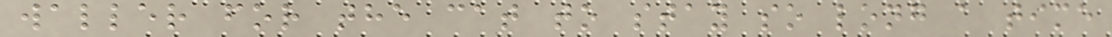waller for the cat to stay so long a time
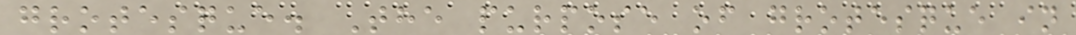grotesque. The purpose of grotesque in
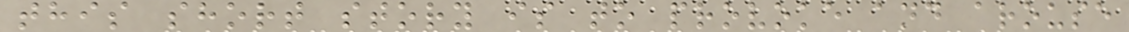this short story is to provoke and arouse
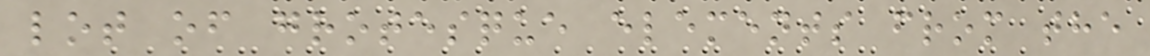lot of grotesque elements from the
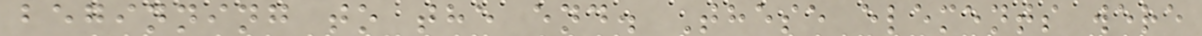beginning to the end. These elements were
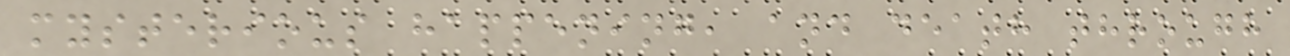mysterious happening, and death through
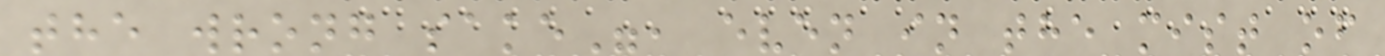the wrong sake", even in the mist of
